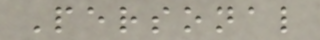Personal
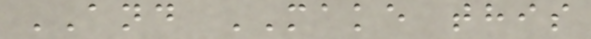AND MAKE this
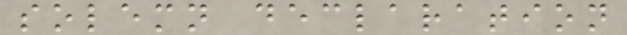solemn declaration
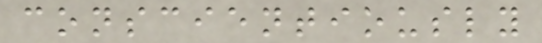conscientiously
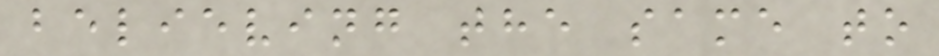believing the same to
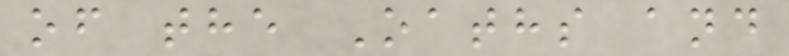of the Oaths and
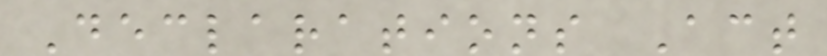Declarations Act
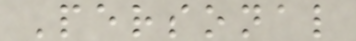Personal
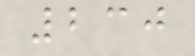230
